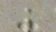-
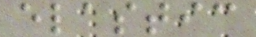elastic
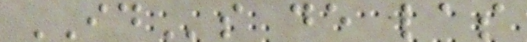IDs de las
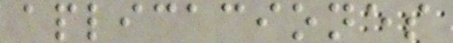aplicaciones
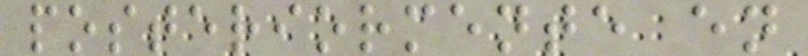posteriormente en
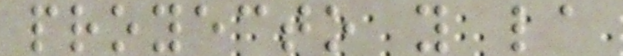proyecto y la
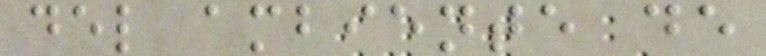del ambiente de
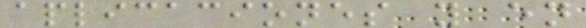aplicaciones y en
